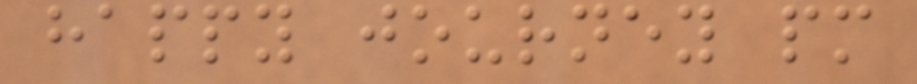happy journey pm
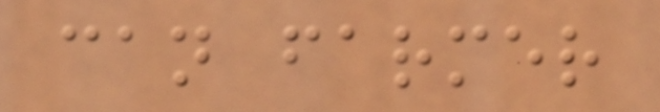can farmer
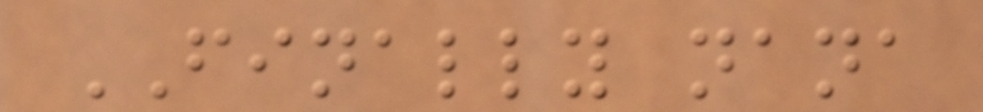FINALLY nana
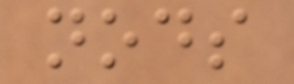nods
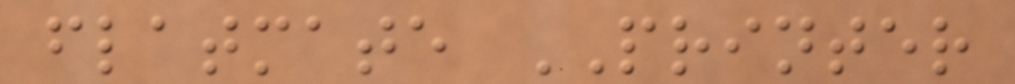flatmate PRINTER
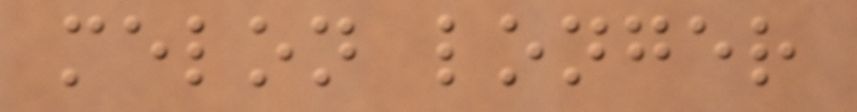melon longer
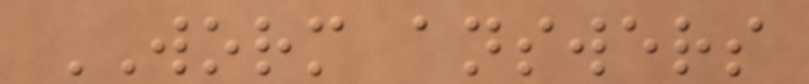WORM answers
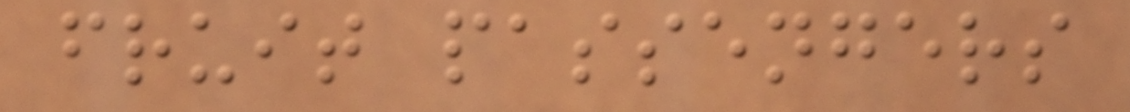fruit passengers
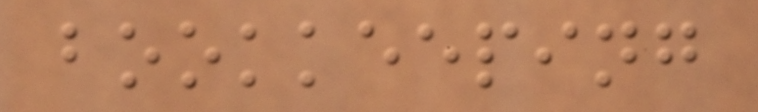bookkeeping
